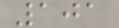101
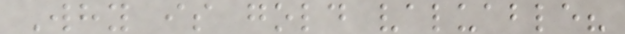Why is gold valuable?
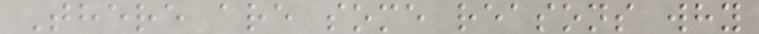There are some reasons why
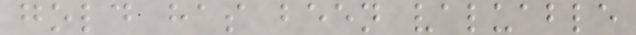gold has been valuable
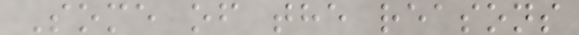Some of the reasons
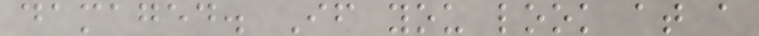damaged. If you look at a
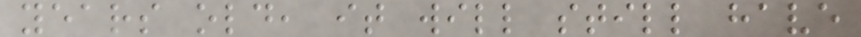years old, it will still have
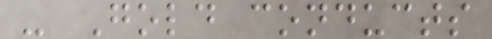- Gold conducts
